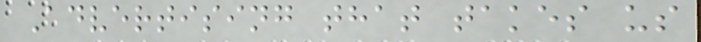Advertising that takes us
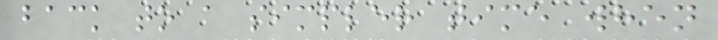back to a simpler time when
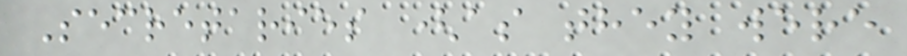Secretaries (as they were
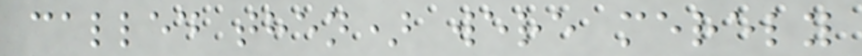called then) were merely
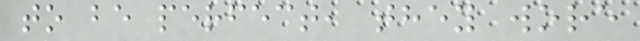to be perfect, they wore
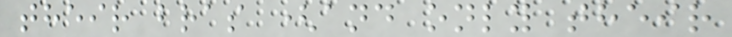their bras (and only their
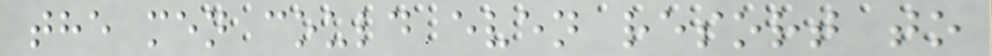the men could even resort to
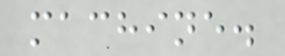machine.
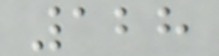128
